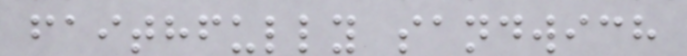faithfully sandwich
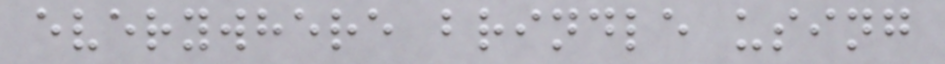everywhere brindle using
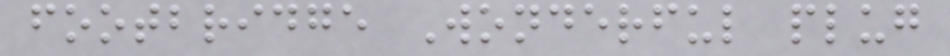footbridge Wonderful plug
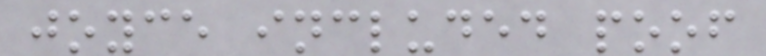joyce included poof
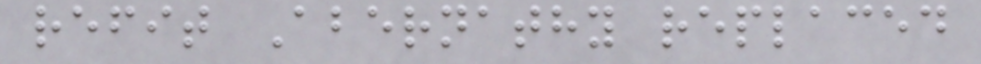refit Abernathy replaced
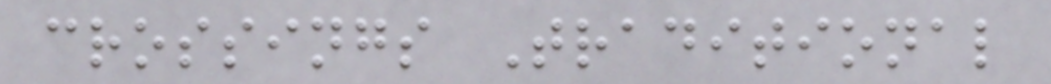crossings Traditional
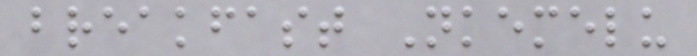breakfast Nkemelu
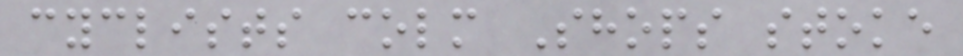cyclists colm Shops stoke
